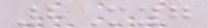8Myg
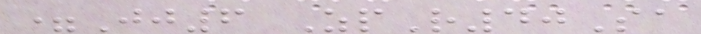=Jj6 ZpR40Sa
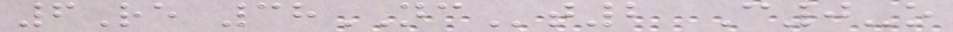6Re 38NCt2 C0-o
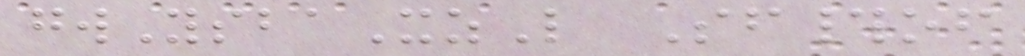gwYsbaXzL Sf#of
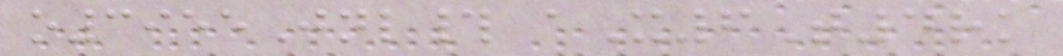o3955Jnl# aX6T4rk
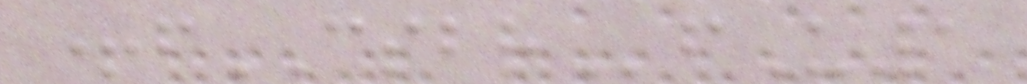+fCSBRfU1
